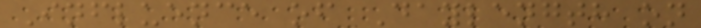Influence of Daylength on
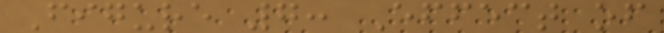Figure 7: Effect of
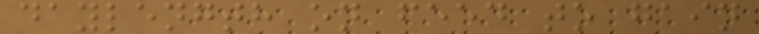daylength on feed to gain
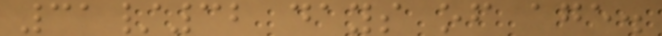31/32 days of age.
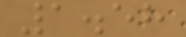1.58
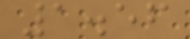1.56
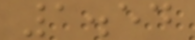1.54
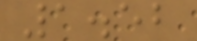1.52
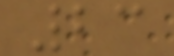23
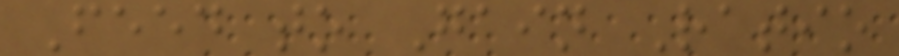Feed to Gain Ratio
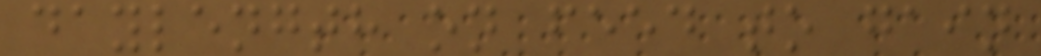daylength on feed to gain
